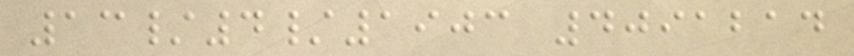13/4/1903 4091214
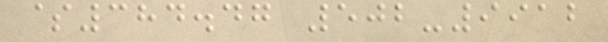$384.47 502-9912
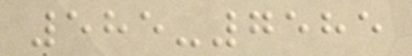585-7585
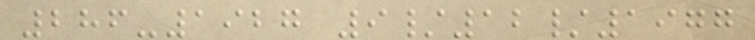286-1927 9/12/1977
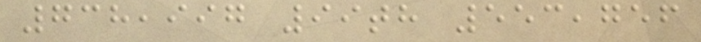738,997 99th 553,756
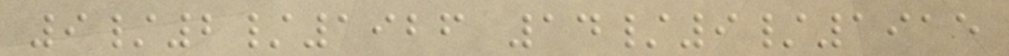9/2/1926 14/9/1915
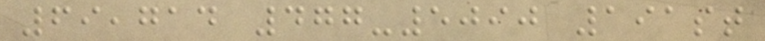69,714 477-5090 191st
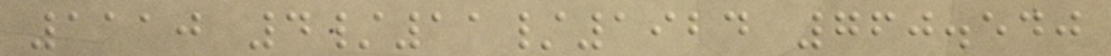1110 4/11/1924 760.540
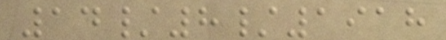14/8/1918
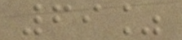69%
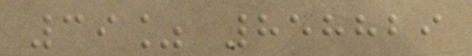39% 858829
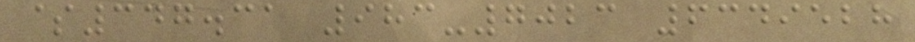$347.31 983-7023 6349528
